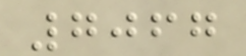7067
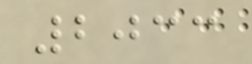2033
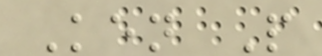Ken P
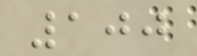100
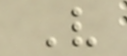V
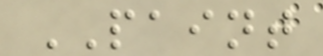PAINT
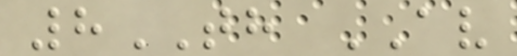8TH AV
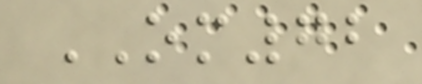OM72
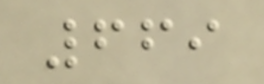669
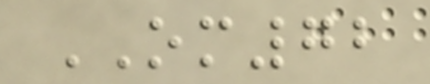OM72
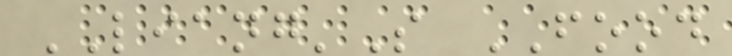LIANG'S FOOD
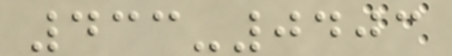433-0403
